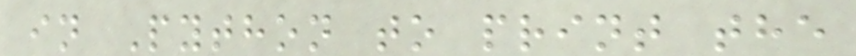in Python to print the
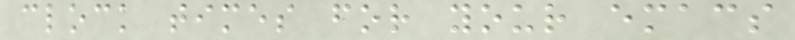clock times for your emacs
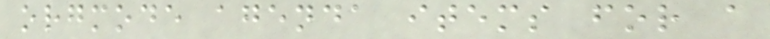orgmode agenda items for a
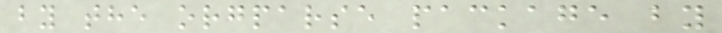by the orgparse package by
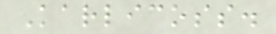Karlicoss.
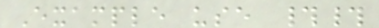Example use ##
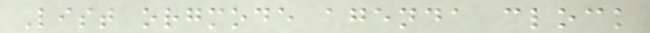List orgmode agenda clock
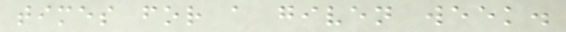times for a given week.
